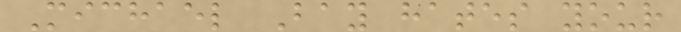Michael Bay hates your
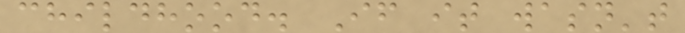childhood. If it wasn't
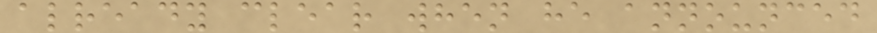already clear when he announced
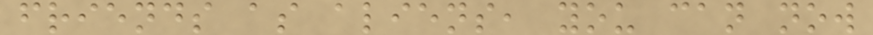friends as aliens, you can now
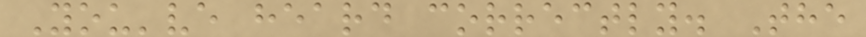You've heard correctly. The
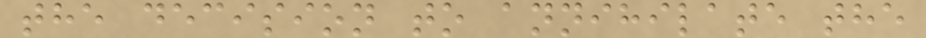the decision to annihilate the
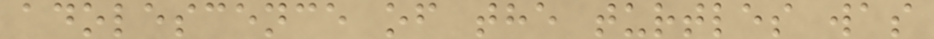adolescence of the turtles was
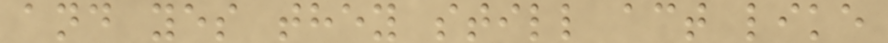and yes they still act like
